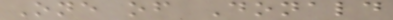One of Donald
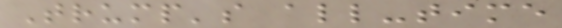Trump's all-time
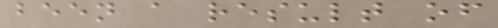been a result of
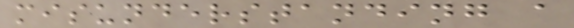misunderstanding a
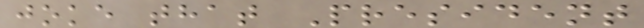joke that President
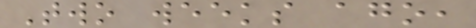Two weeks ago,
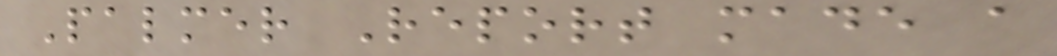Palmer Report made a
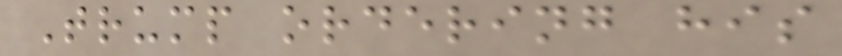Trump ordering his
